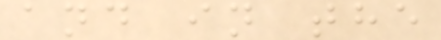and in the
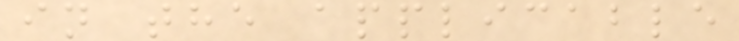in the applicable
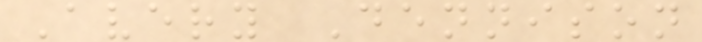Avery Dennison
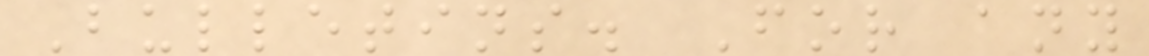Bulletins. For any
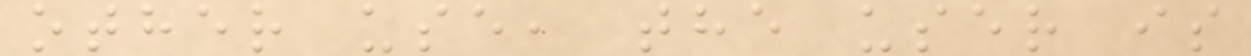other use, the user is
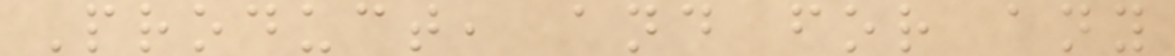Product, and for any
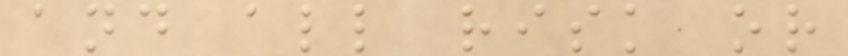and all risk or
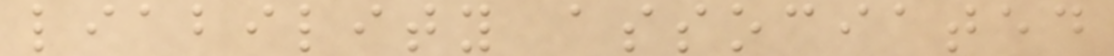liability associated
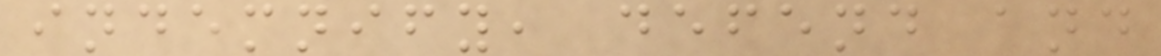indemnify, defend and
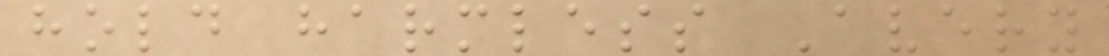hold harmless Avery
